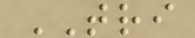TRI
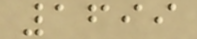1699
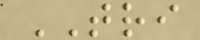TRI
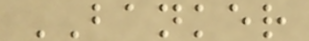BANKER
